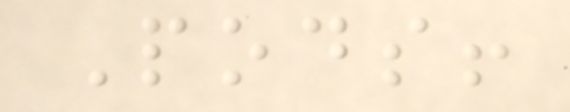Pods!
